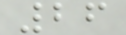26
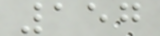157
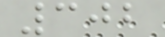302
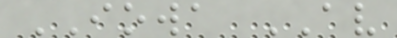IOWA AV
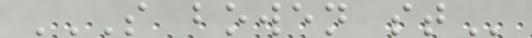S BOWEN ST
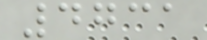4731
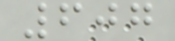607
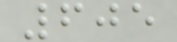605
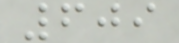609
